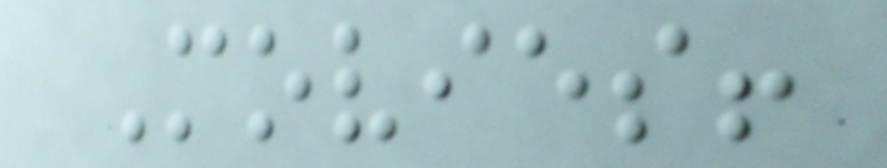Movies!
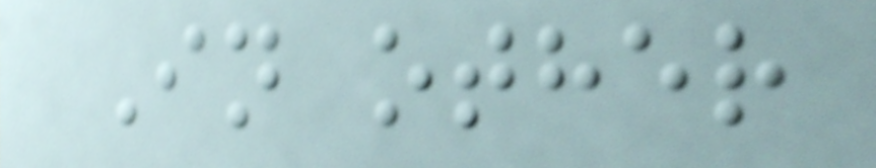In other
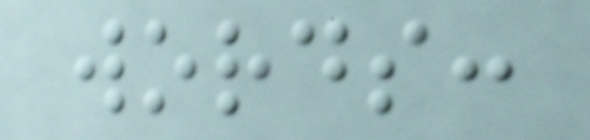words:
